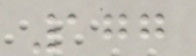177
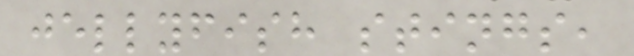jellyfish stings,
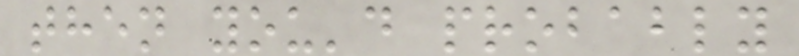then you'd probably
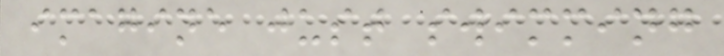imagine just swimming
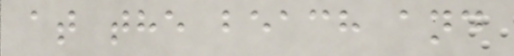at the beach and
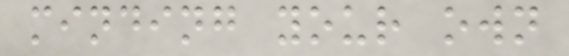minding your own
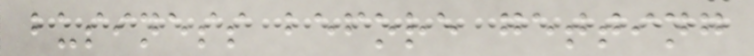business before getting
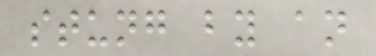stung by an
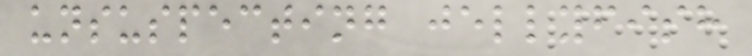unsuspecting jellyfish
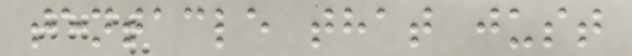tentacle that just
